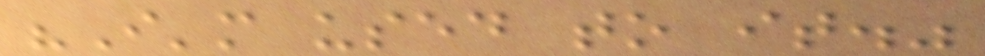"I'm used to it."
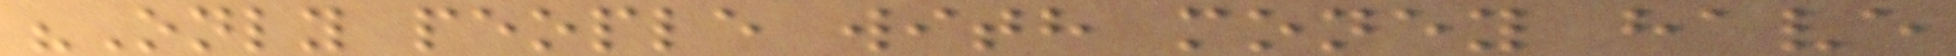"Only people with money have
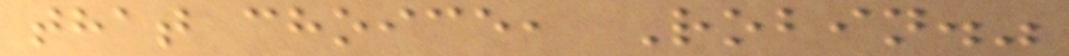that choice, Robin."
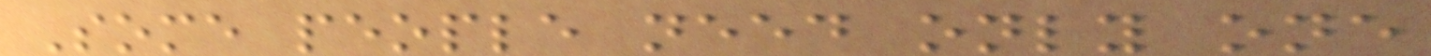Some people need only one
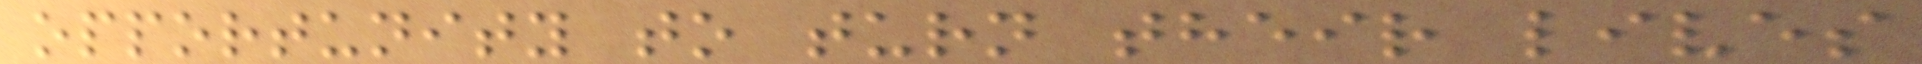opportunity to turn their lives
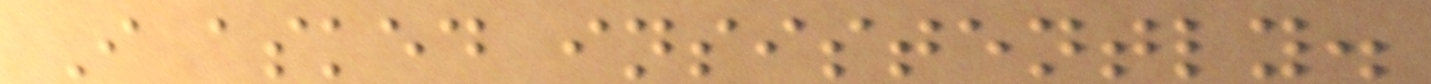I asked insistently.
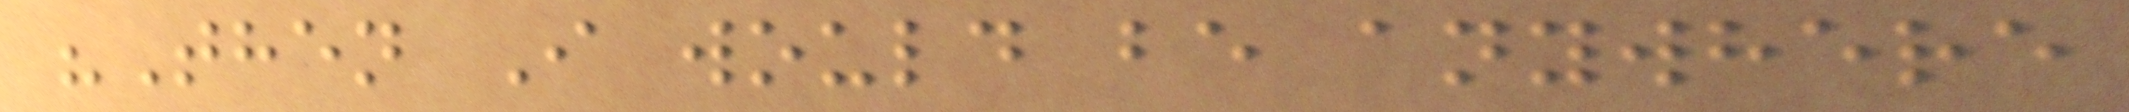"Then I would be anywhere
